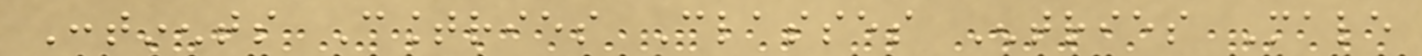Continents Countries Classes Entries Male
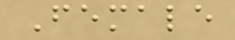Female
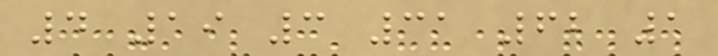4 19 3 31 62 1
